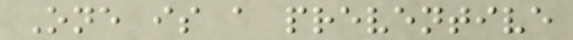One is a preventive
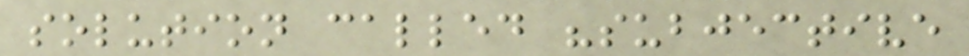solution called "subjective
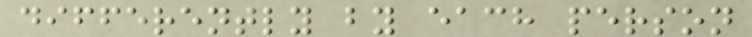differently by each person
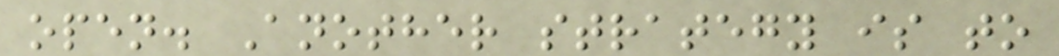open. Another strategy is to
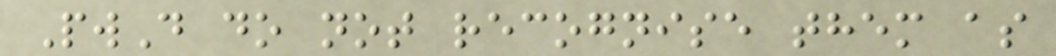PwD do not recognise them as
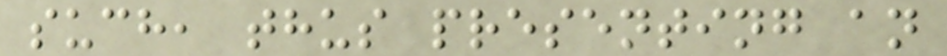such, thus presenting an
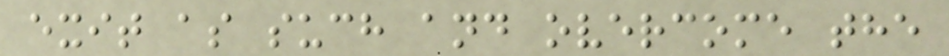exit as such and overcome the
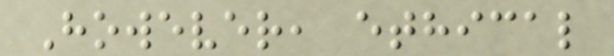However, ethical
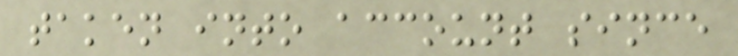taken into account since
